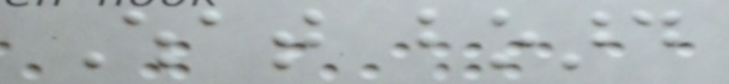What board
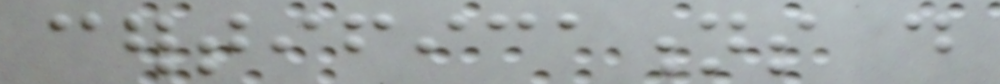certifications do
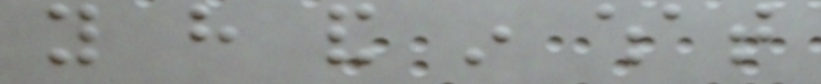you have and in what
